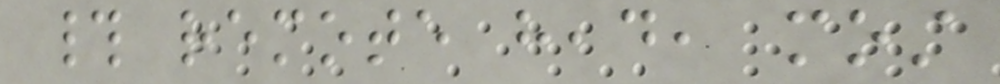# remote head, most
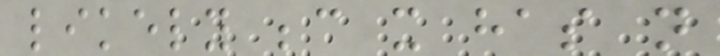likely because it has not
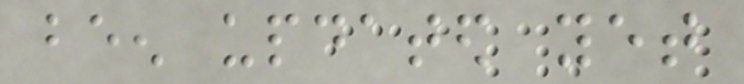been updated yet
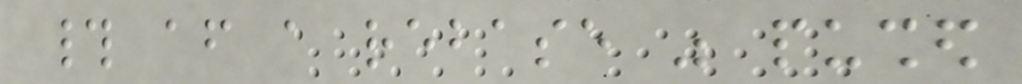# after a rebase was pushed
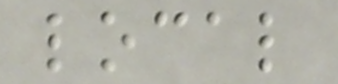local
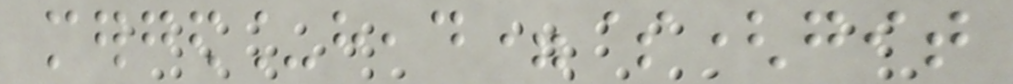merged_head=$(git
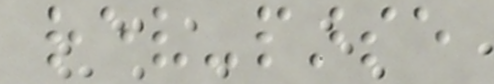rev-parse
